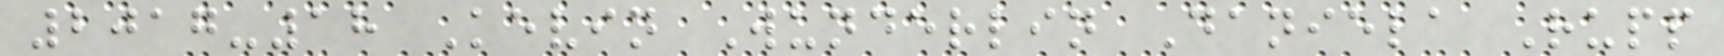2017-18 Kevin Wunderlin Daniela Rupp
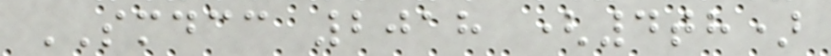SMDCC 2018 (4th)
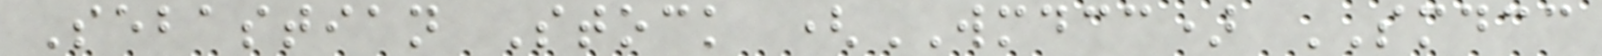Sebastian Stock (WMDCC) SMDCC
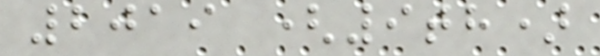2019 (9th)
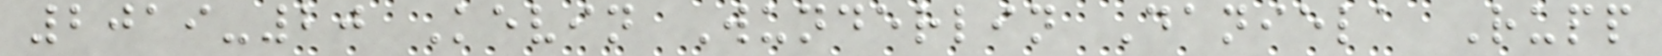2019-20 Kevin Wunderlin Daniela Rupp
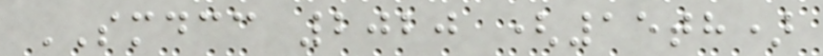SMDCC 2020 (15th)
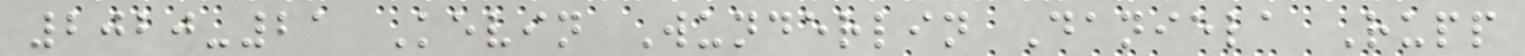2020-21 Kevin Wunderlin Daniela Rupp
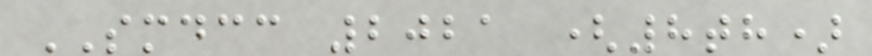SMDCC 2021 (8th)
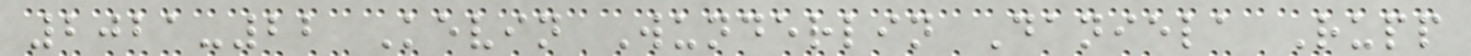2021-22 Kevin Wunderlin Daniela Rupp
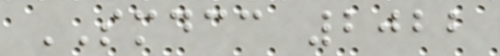SMDCC 2022
